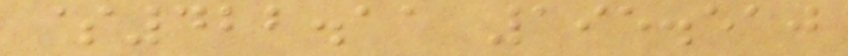$422.11 195.510
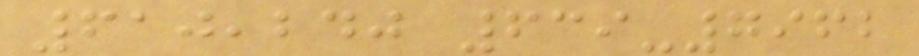610,240 639-7962
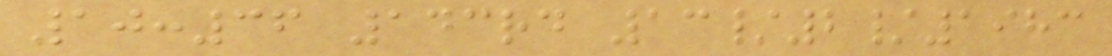10:36 143rd 13/2/1983
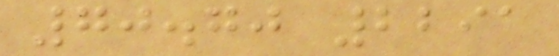70.70 2291
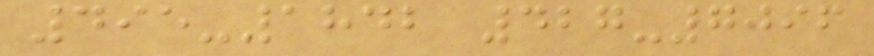495-1842 427-7096
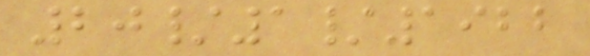20/1/1922
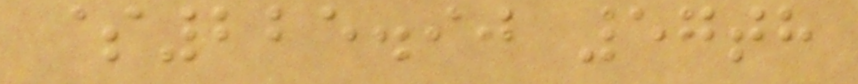$225.90 57th
